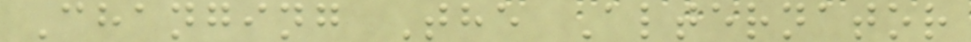Changing The Alternator
